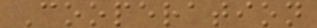Cooperation
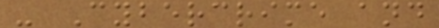- Cybercrime and
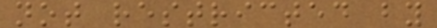not restricted by
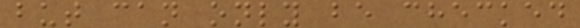but can only be checked
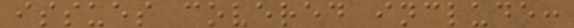issues covered include:
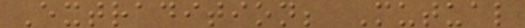Extradition; Mutual
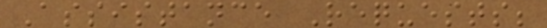Assistance Requests;
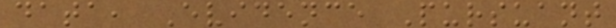data, Evidence Pursuant
